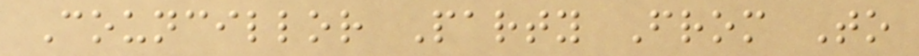Councillor Party From To
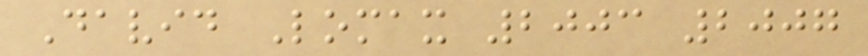David Lomax 2003 2007
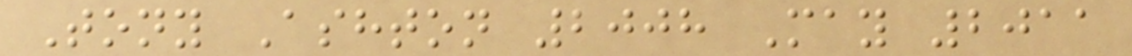Tony Ashton 2008 May 2011
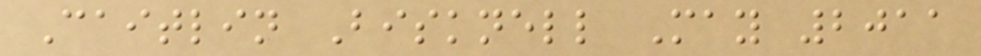Caitlin Bisknell May 2011
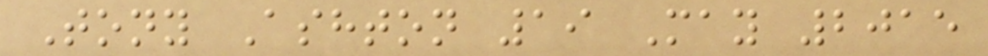Tony Ashton 19 May 2015
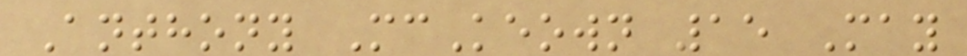Anthony McKeown 15 May
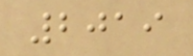2019
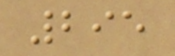295
